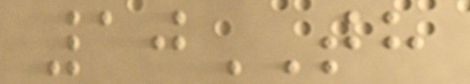10TH
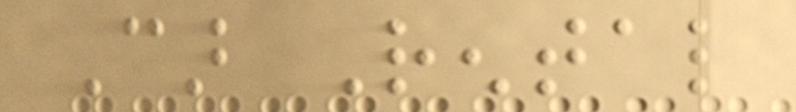Car Rental
